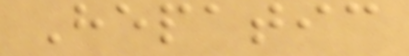Hepatic
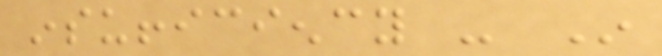insufficiency - In
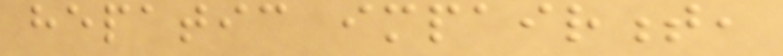hepatic impairment,
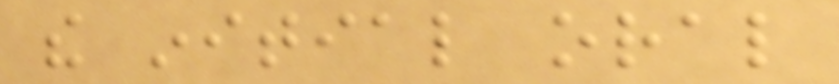the initial oral
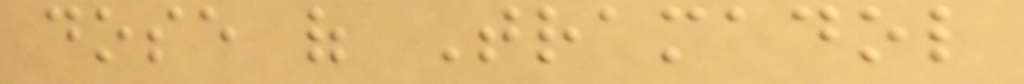dose of Tramadol
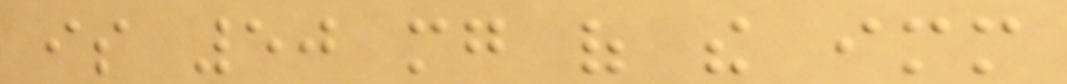is 50 mg of the immediate
